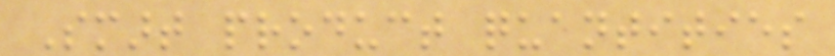Smart product quantities
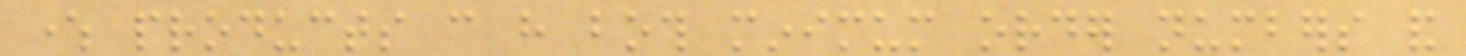where products can have both minimum order numbers and
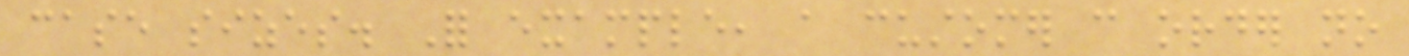case sizes. For example, a customer can order no
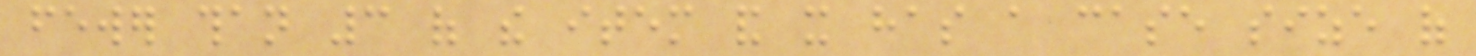fewer than 3 of the item and it has a case size of
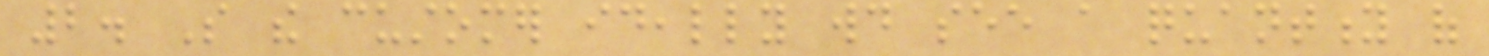2. So the customer ideally would see a quantity of
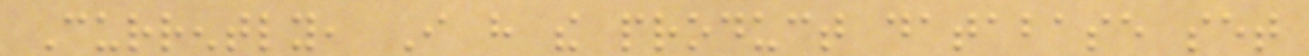Currently, I have the product database set
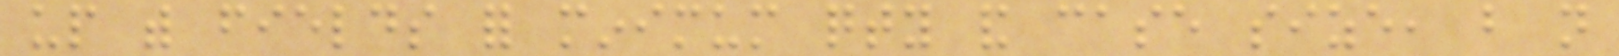up with fields for minimum qty and case size, but not
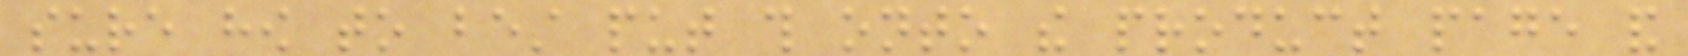sure how to best put this onto the product page and
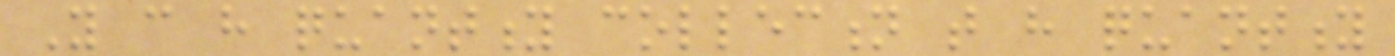You can have quantity collection that have quantity
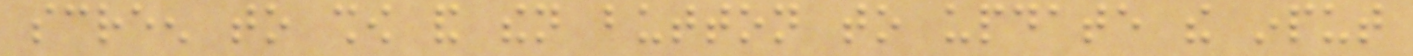screen to show and then button to update the input
